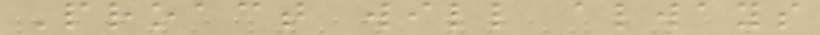Proact will always
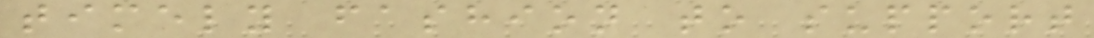timely fashion to support
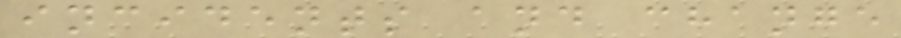incidents and change
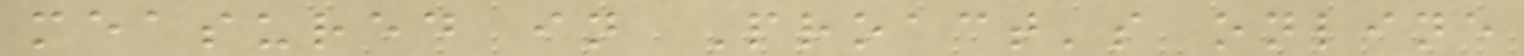measured in Proact's online
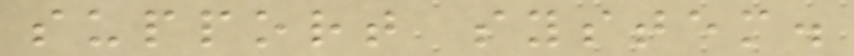support system.
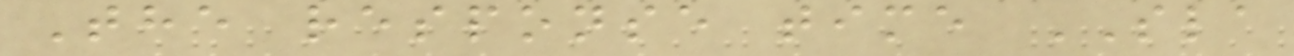The response time SLA
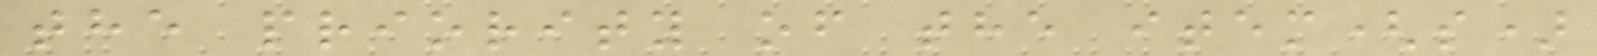the priority of the item(s)
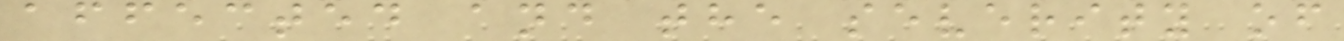affected and the severity of
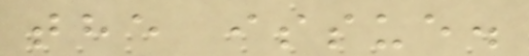the issue.
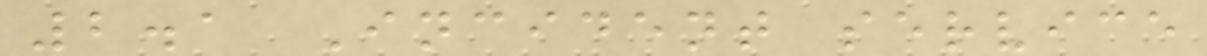2.1 Incident service
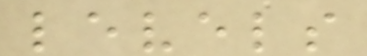levels
